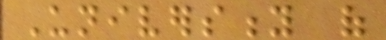University of
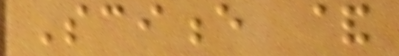Science &
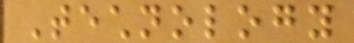Technology
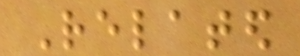Related
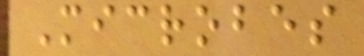Microbes
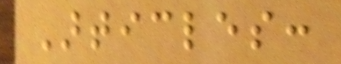Articles:
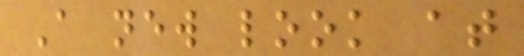A new look at
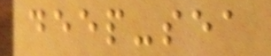deep-sea
